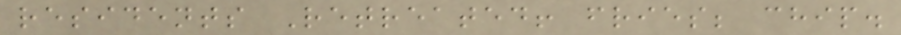residents Retreated! fries; chip.
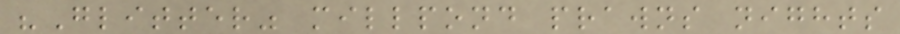"Glitter" millpond prawns nights
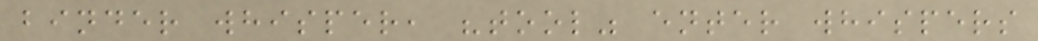binder whisper, "tool" enter whispers
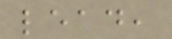lead,
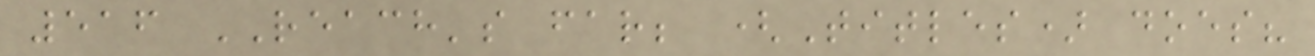516 REACH's far; (Titles) does?
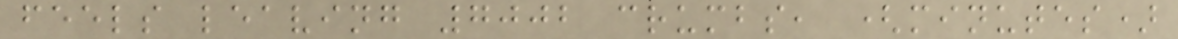feels leaving 7002 crumbs, (minutes)
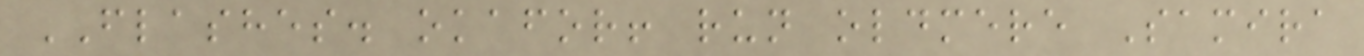FLASHES. okafor! run oldmere Samira
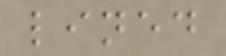lined
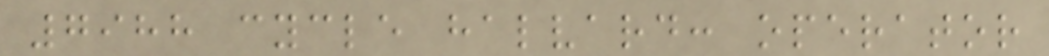7988 cycle halvard: operator
